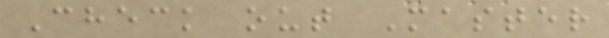Check out Master
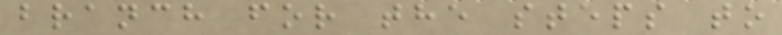branch for the steps to
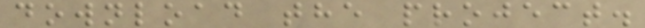download the project.
